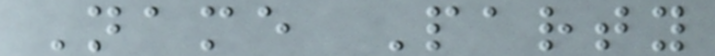Name Party
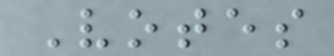Votes
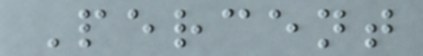Percent
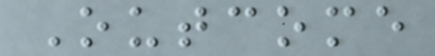Outcome
